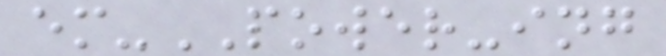em-POWER-ing
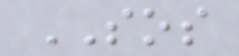SOS
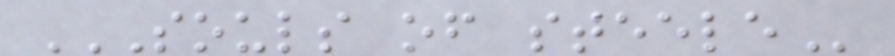SOULS OF STEELE
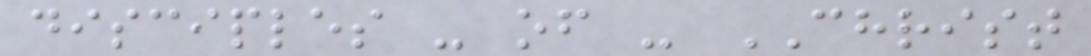disciples - of - CHRIST
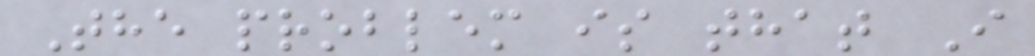The problem is that I
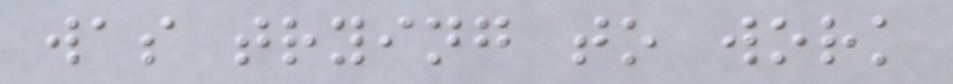was trying to work
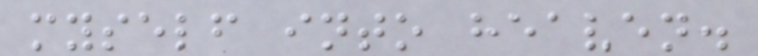myself into heaven.
